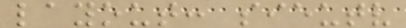layout: sieutv
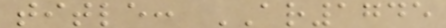title: AR1745
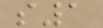s1
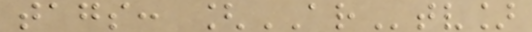tags: [ARtv]
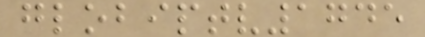globiptv1745
